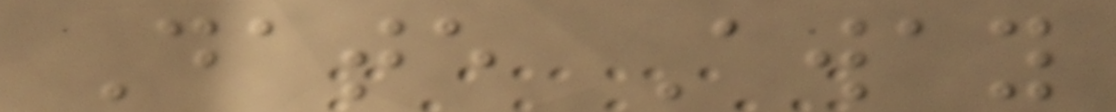Date Away
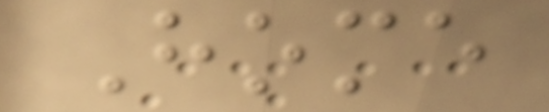Home
